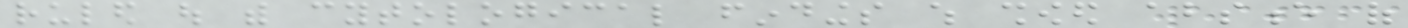ruled out with cytological findings which showed absence of
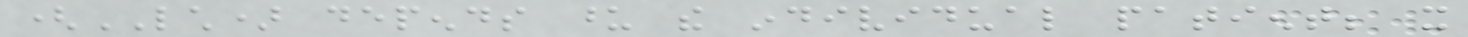(LCH) depends upon the individual patient; it
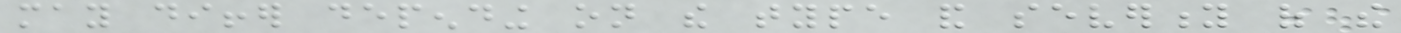may differ depending on the type and severity of the
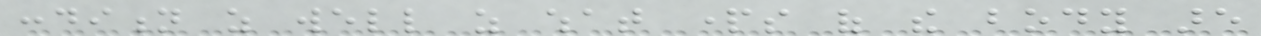condition as well as what parts of the body are
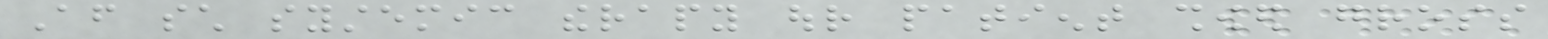After such systemic therapy our patient showed gross
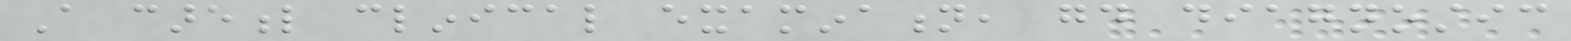A careful clinical examination, good diagnostic
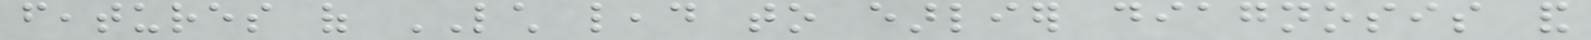features of LCH lead to earlier diagnosis and
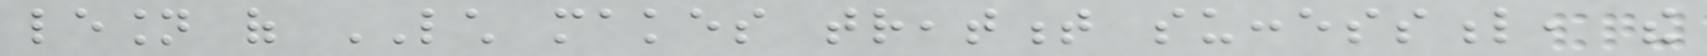lesion of LCH makes treatment successful, the
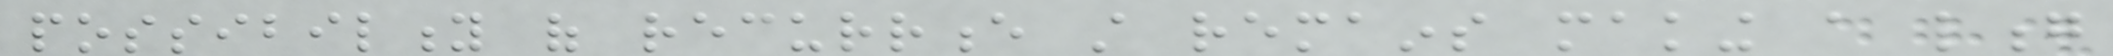possibility of recurrence still remains making a long
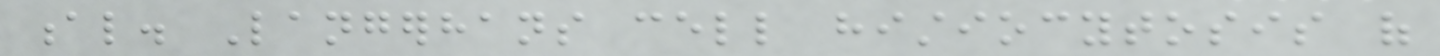al. Langerhans cell histiocytosis of
